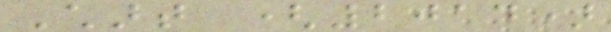Chart (2014)
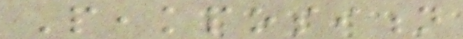Peakposition
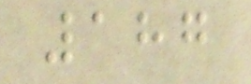187
